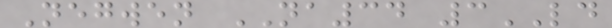Negwen NA34 3LD
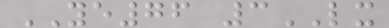YE76 3LX
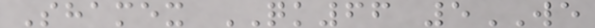Shamex QK66 5WE
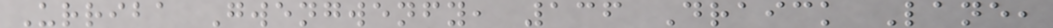Urriba Gwengwenfy, 136 Draick Lane,
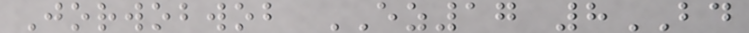Jorwobwob EZ17 8BD
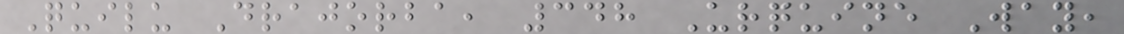Quilu Drajorba, 348 Urquine Way,
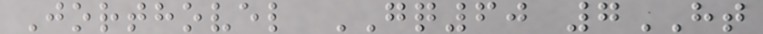Jorthovel GQ60 7HT
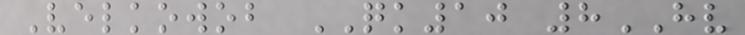Velkowob QK10 8HV
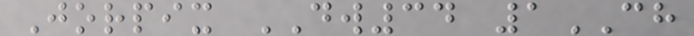Jorpix DW34 1CH
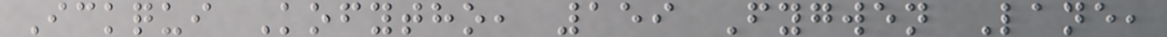Ickqui Kofytho, 159 Fygwen Lane,
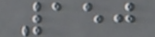150
